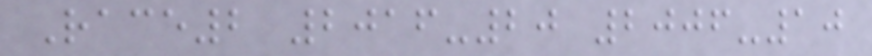Race2 2016-20 2006-10
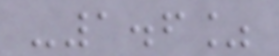-1.6%
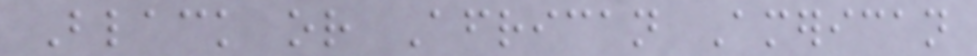Black or African American
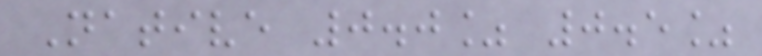Native 0.0% 0.5%
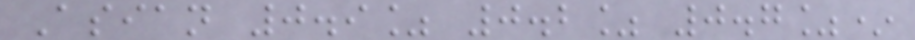Asian 0.9% 0.2% 0.7%*
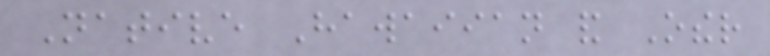Native Hawaiian and Other
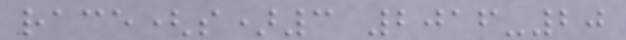race(s)3 2016-20
